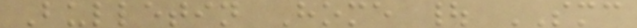Bulletin Home | SMC
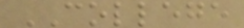COLLEGE
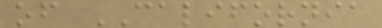of CALIFORNIA
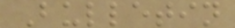Bulletin
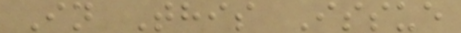In This Issue
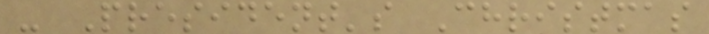- President's Christmas
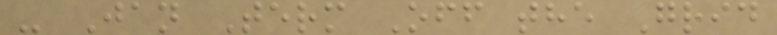- Jan Term Off the Grid
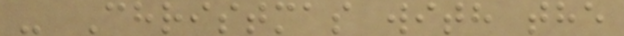- Christmas with the
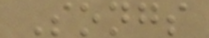Songs
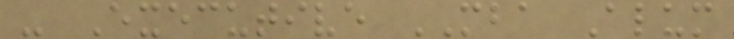- Executive MBA Alum
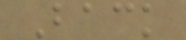Back
